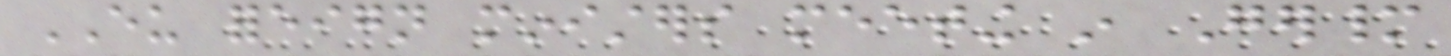EU foreign ministers meeting in Germany
